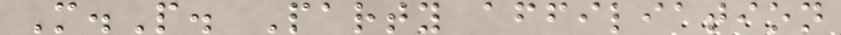M.P. Party affiliation
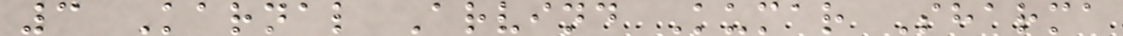3 Karnal Arvind Kumar Sharma
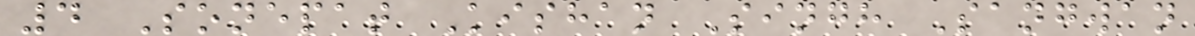4 Sonepat Kishan Singh Sangwan
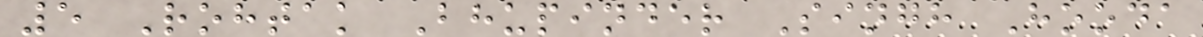5 Rohtak Bhupinder Singh Hooda
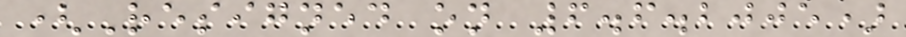(Resigned on 6.6.2005)
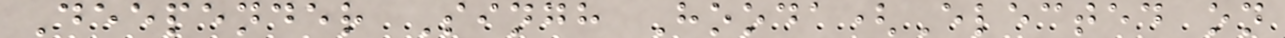Deepender Singh Hooda(Elected on
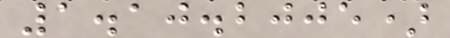1.10.2005)
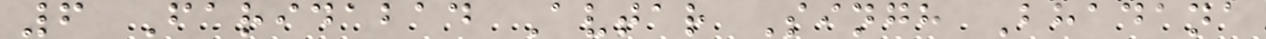6 Faridabad Avtar Singh Bhadana
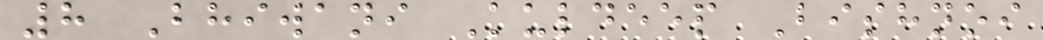8 Bhiwani Kuldeep Bishnoi
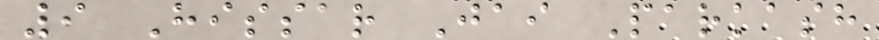9 Hissar Jai Parkash
